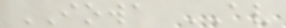IOWA AV
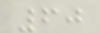60
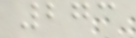273
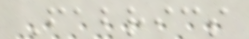Fabrics
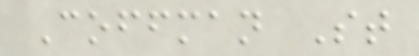Coffman St
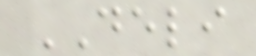DELI
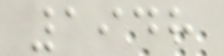1948
